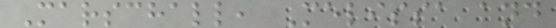Marschall, Melissa and
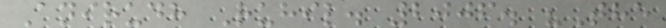Anirudh Ruhil. 2006. "The
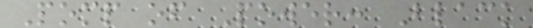Pomp of Power: Black
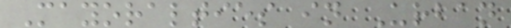Mayoralties in Urban
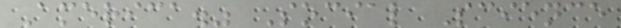America." Social Science
